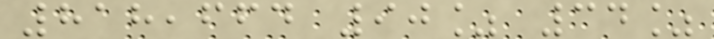818,664 90% 34%
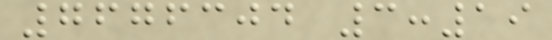7676304 3:19
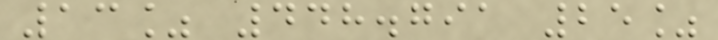13% 448.791 25%
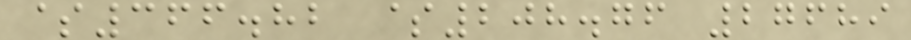$366.82 $208.76 27689
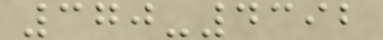370-4392
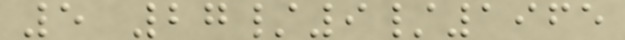5 27/9/1965
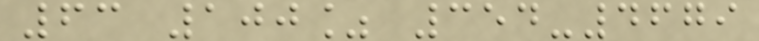63 100% 354-4679
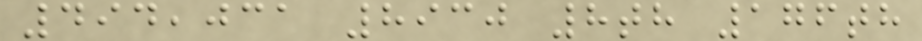494,031 8930 8th 176th
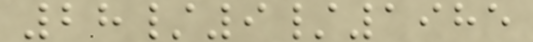28/9/1985
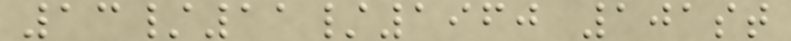13/11/1960 101st
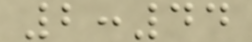2:44
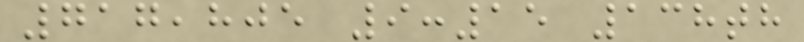717,805 9:15 138th
